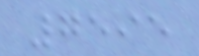7595
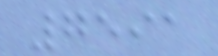7591
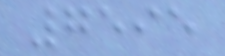7595
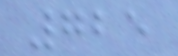725
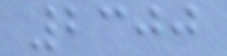2300
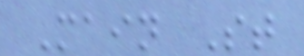Main St
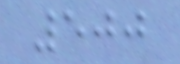500
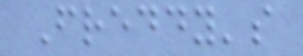Freddy's
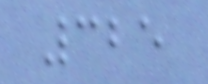325
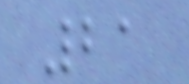21
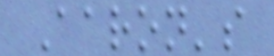Aaron's
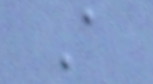A
